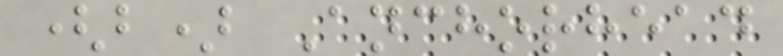(b) Anchorhead
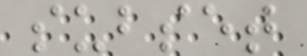subset
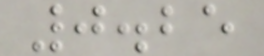0.25
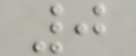0
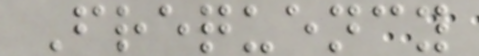Frequency
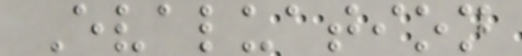Evaluation
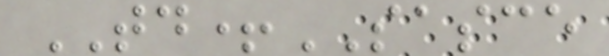TD+SASCE
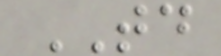TD
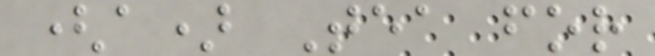(a) Tea for
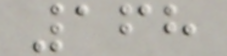168
